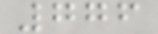776
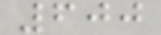600
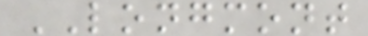LONGMONT
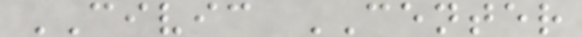CIVIC CENTER
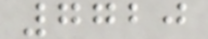7720
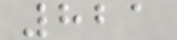821
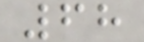68
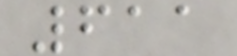611
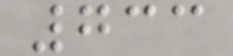733
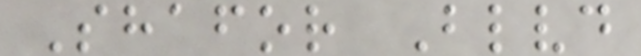Shafor Blvd
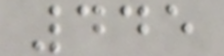445
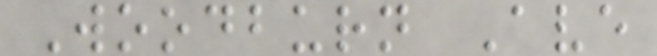Woodburn Ave
